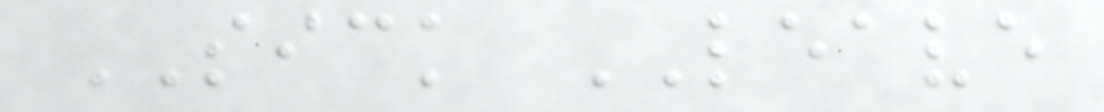SICK LEAVE
